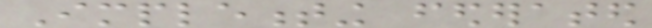Implementing federated
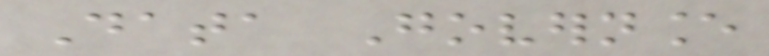Data Governance
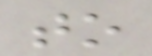to
